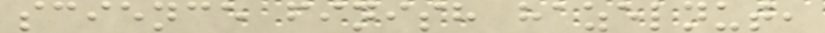science finish hazelnut,
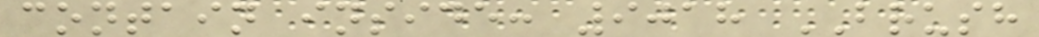contain inside: 9018 BRUSH
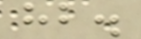hb.
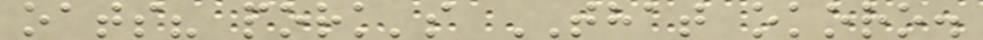oats? pork's THAT okoro.
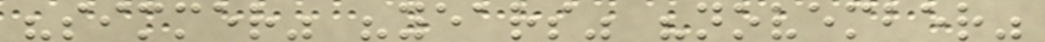"simmer" "years" "november"
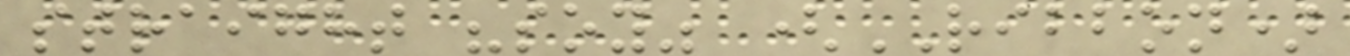straight "soy" (RIBBON)
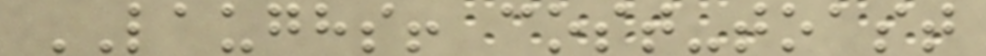LAUGHS! cost-toast
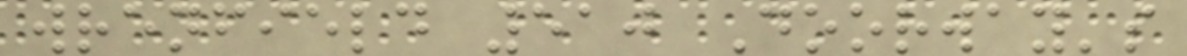wrenfield 510 Doorway's
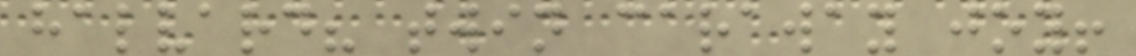halvard? twin caraway joy!
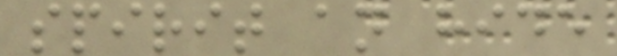spirit an hide
